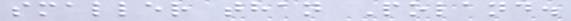smaller than Poland.
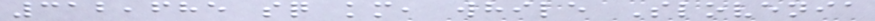312,685 sq km, while Slovenia
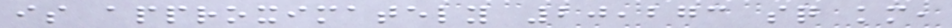is approximately 20,273 sq km,
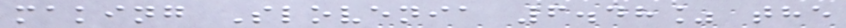making Slovenia 6.48% the
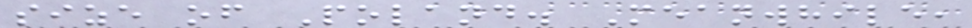size of Poland. Meanwhile,
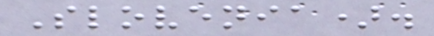Slovenia).
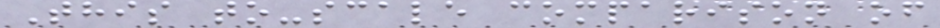This to-scale comparison of
